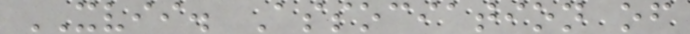XVII. Association of
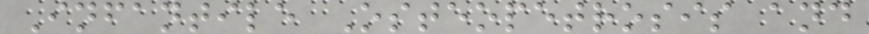Infantile Osteopetrosis and
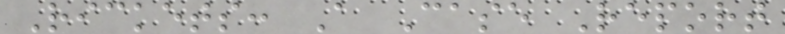Rickets: A Case Report
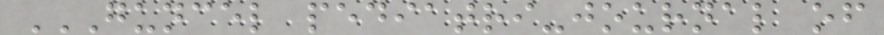GUNCEL PEDIATRI-JOURNAL OF
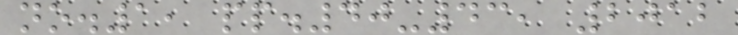no.1, pp.40-43, 2012
